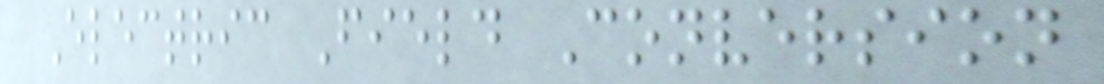Electric Field Conversion
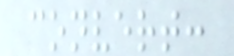convert:
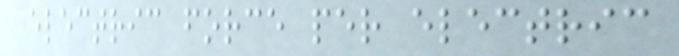electric force per electric
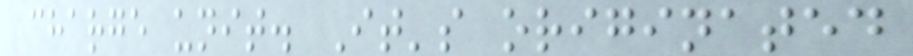charge unit. It's originated
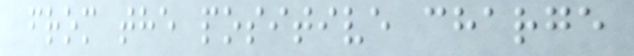from the positive charge
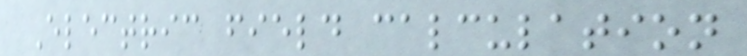Electric field calculation
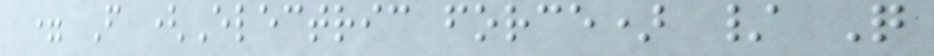= F (Electric force) / Q
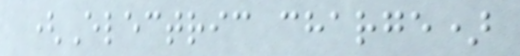(Electric charge)
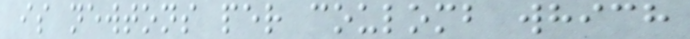is newtons per coulomb which
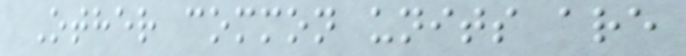Other common units are
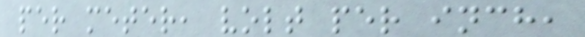per meter, volt per inch,
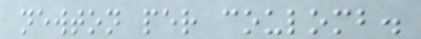newton per coulomb.
